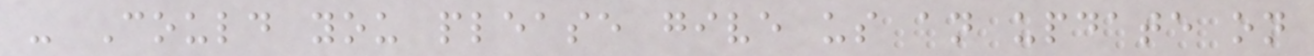- Could you please give us an update on
